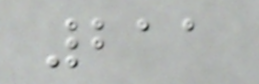211
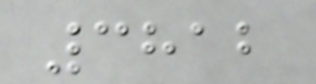3812
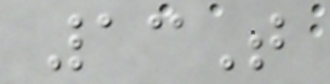13T
